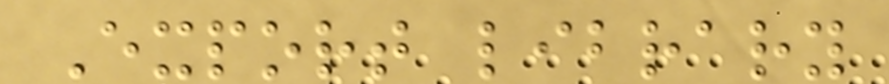Export library
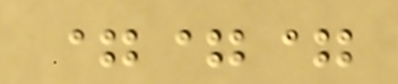===
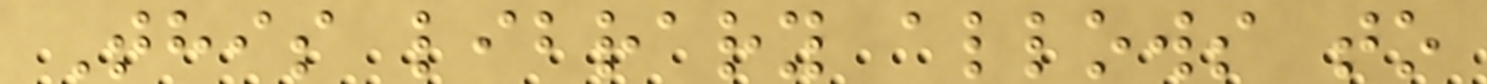This library allows to
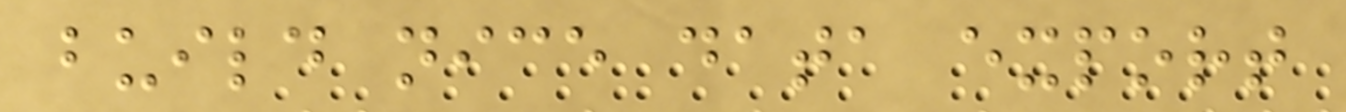build nice data export
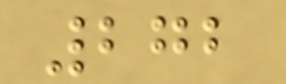272
